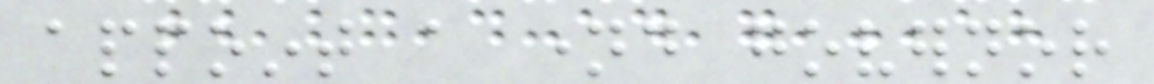appoint a named governor
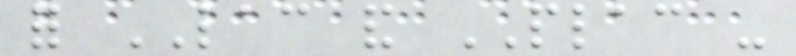for LAC and PLAC -
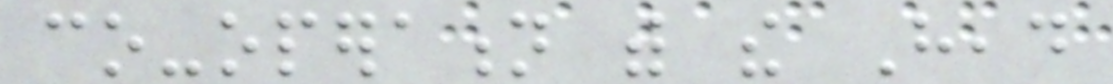co-operation with the Head
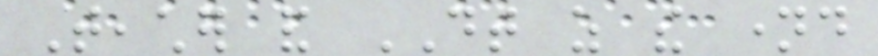Teacher and DT as the named
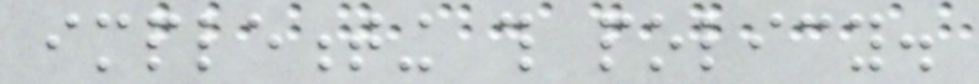implementing this policy.
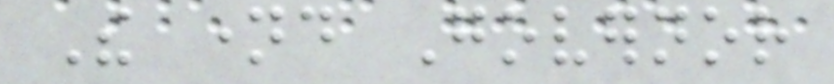The named Governor
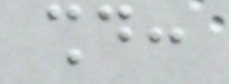should:
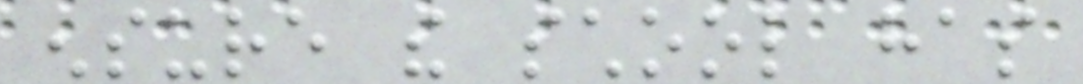ensure the school has
